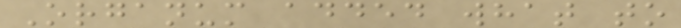Organum added what to
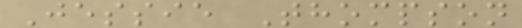Jessie Thompson
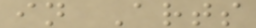in Arts
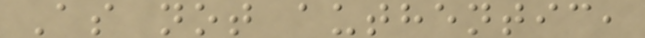As not authentic,
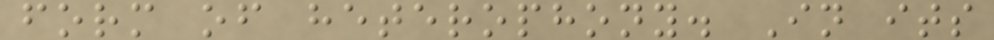form of heterophony. In its
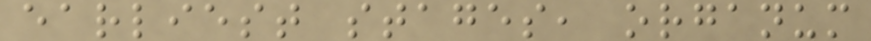earliest stages, organum
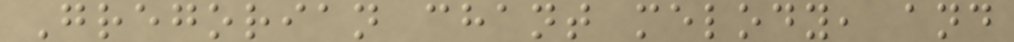Gregorian chant melody, and
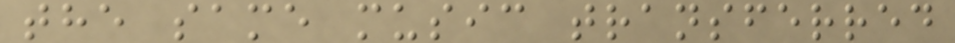the same music transferred
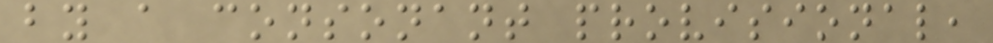by a consonant provisional,
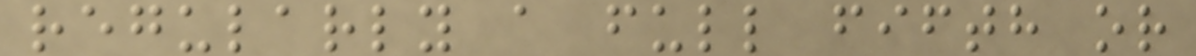regularly a full fifth or
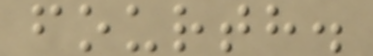fourth.
